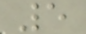5
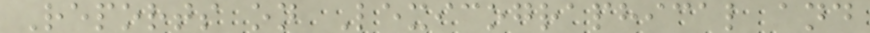Reports on Lexicographical and
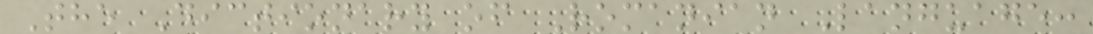The Dictionary of Romanian Language:
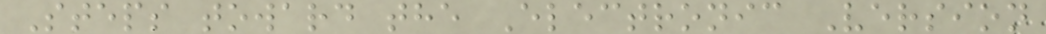Steps toward the Electronic Version
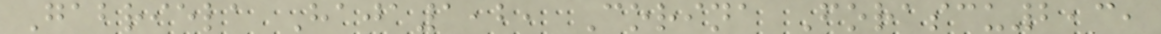Gabriela Haja1,2, Corina Forascu2,3,
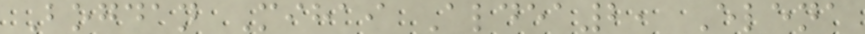Bogdan Mihai Aldea2, Elena
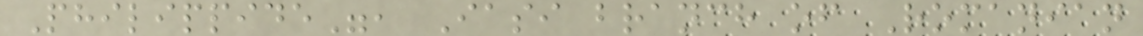Philippide", Iasi branch of Romanian
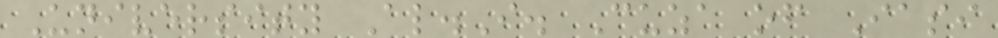University Al.I. Cuza of Iasi
